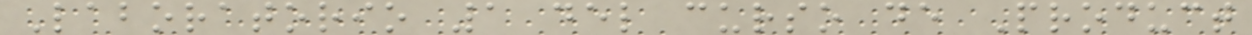Laboratorio 1 del curso de Product
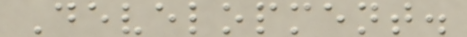Development.
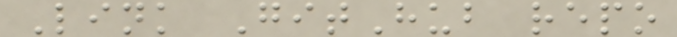Link GitHub repo
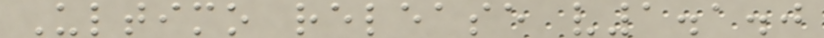Ultimo release v1.1.0
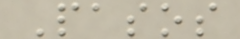Pasos
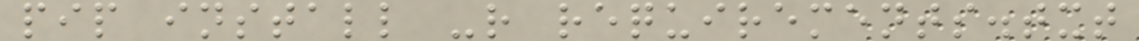pip install -r requirements.txt
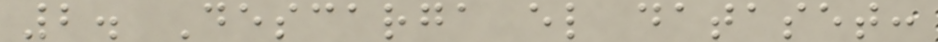2. Descarga el dataset:
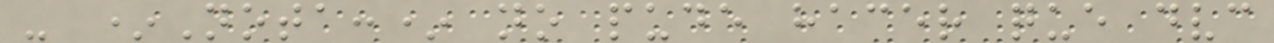- *Nota:* no pude hacer que dvc
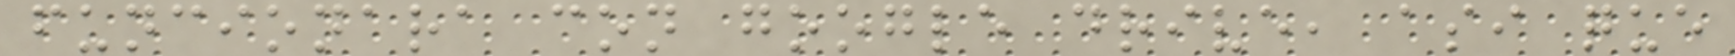funcionara con google drive, asi que
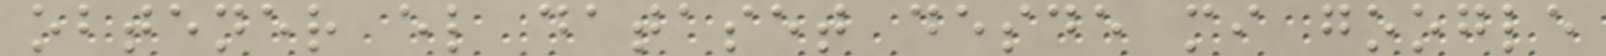obtener el dataset desde mi google
